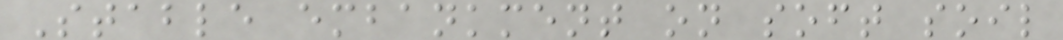Stable embankment on soft soil
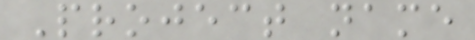Project name
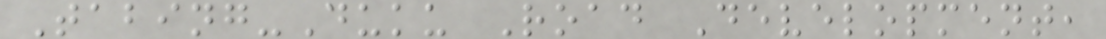Tabing-Duku Road Development,
